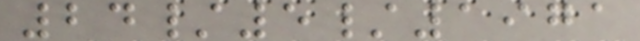24/5/1971
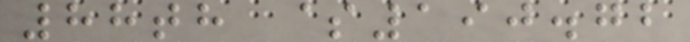88th $190.72
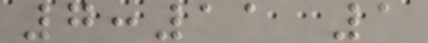7:11 1
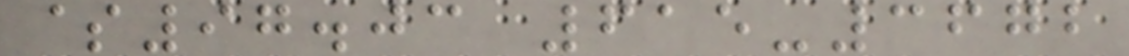$97.03 615-3672
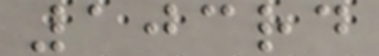103rd
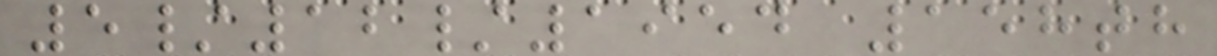5/12/1954 158th
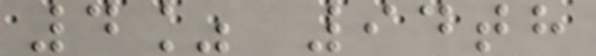4% 94th
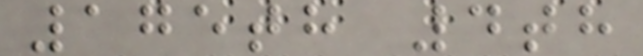175th 4th
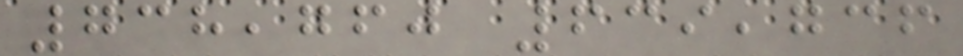738,760 639,736
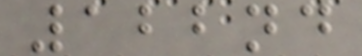122nd
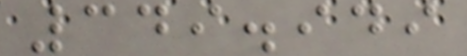349.949
